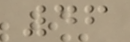46
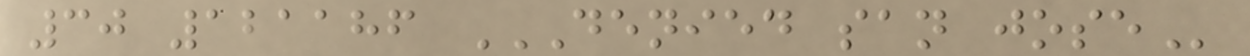30 121186 DENIED SAN JOSE
